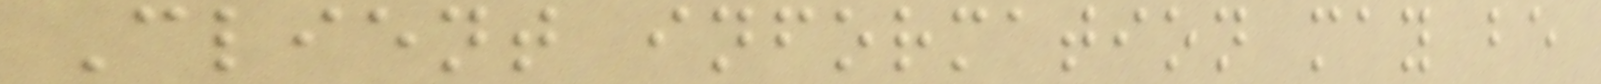Client information may be
